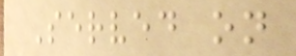Served on
